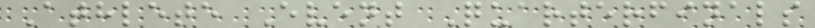Athlete Event Quarterfinals
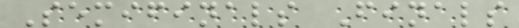Semifinals Finals
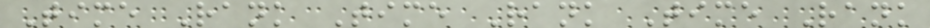Time Rank Time Rank Time Rank
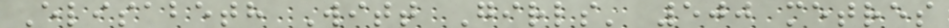Elisabeth Witt Girls' 500 metres
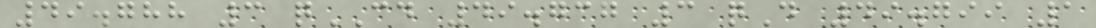49.788 3 qCD 49.737 3 qD 49.799 1
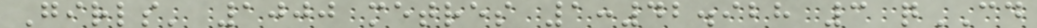Girls' 1000 metres 1:42.928 3 qCD
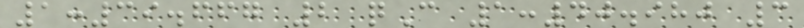1:39.667 2 qC 1:40.980 3
